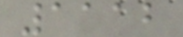1112
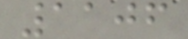1106
